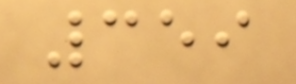359
